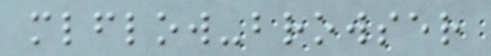mlflow-browser
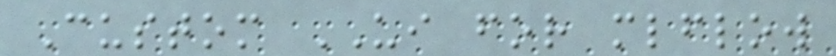Custom UI for mlflow
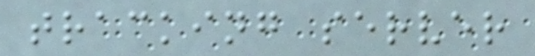tracking server
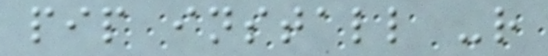pip install -r
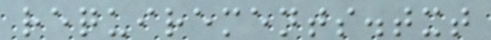requirements.txt
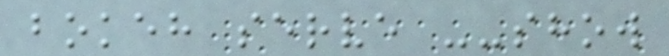bokeh serve --show
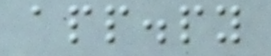app.py
